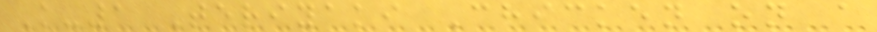K-1 Teriyaki Chicken on a
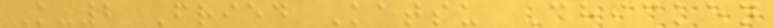K-2 Fried Katsu Chicken
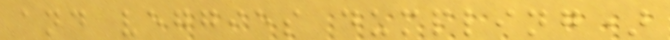and veggies dumpling)
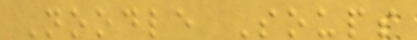Noodle Soups
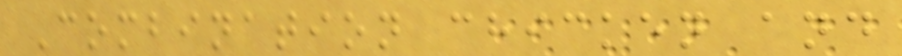Combination chicken and
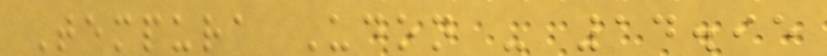Tempura Udon - 14.95
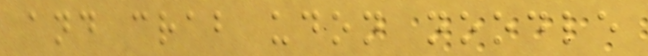and crab udon noodle
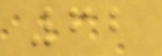62
